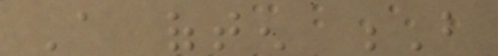A often B
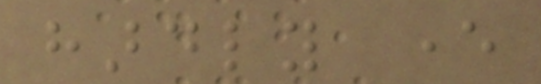hardly ever
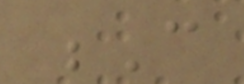C
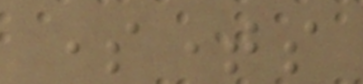sometimes
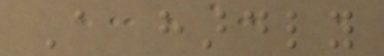A hardly
